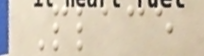Place
